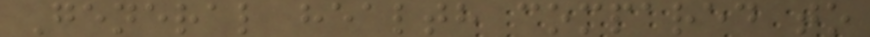General health compared to
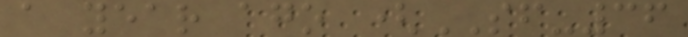a year ago (SF-36
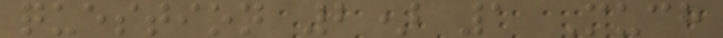question 2) 1 Much
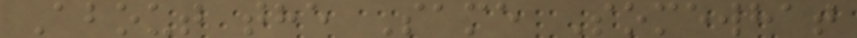About the Same Somewhat
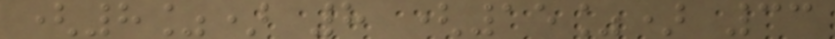(8%) 8 (15%) 33
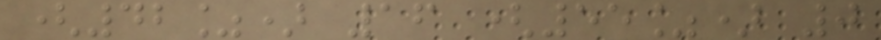(42%) 16 (55%) 0
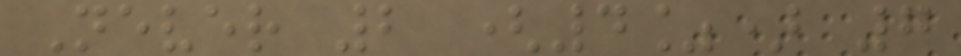Never 2 (4%) 7
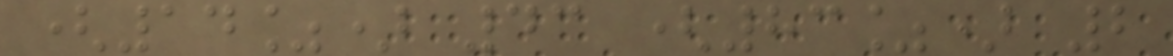(14%) 43 (83%) 2
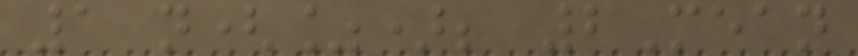1 n(%); 2Mean
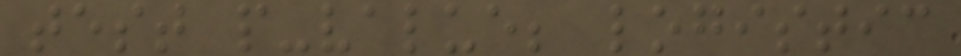test p-value; logistic
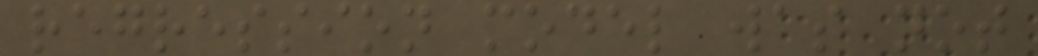regression model was not
